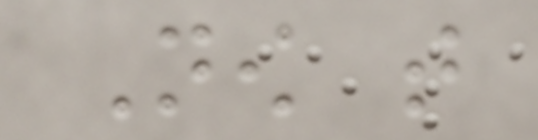Now that
